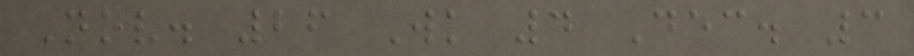Nov. 26 Wk 4 Dec. 3
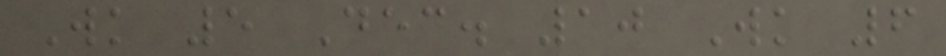Wk 5 Dec. 10 Wk 6
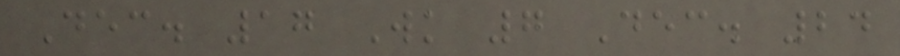Dec. 17 Wk 7 Dec. 24
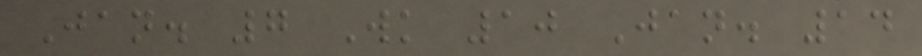Jan. 7 Wk 10 Jan. 14
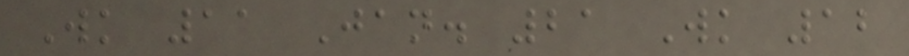Wk 11 Jan. 21 Wk 12
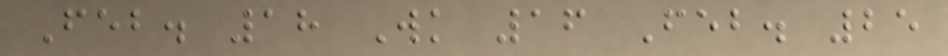Feb. 18 Wk 16 Feb. 25
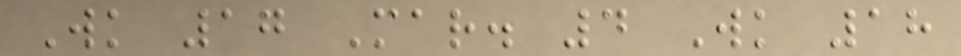Wk 17 Mar. 4 Wk 18
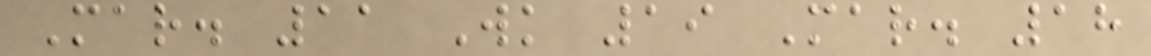Mar. 11 Wk 19 Mar. 18
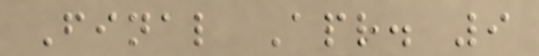Final Apr. 9
